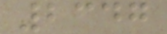2347
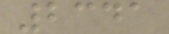2341
